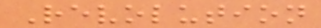Revolution
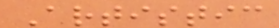Artistic
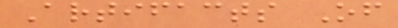Artifacts Of
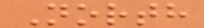North
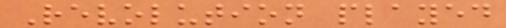Revolution played
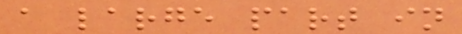a large part in
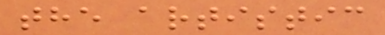the artistic
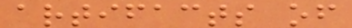artifacts of
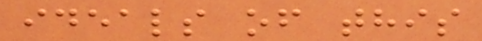ideals of this
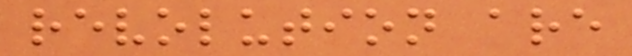revolution are
